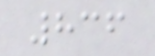836
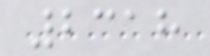2318
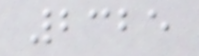2325
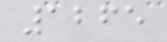1265
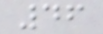46
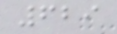629
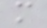m
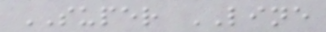SUPER LINE
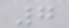7
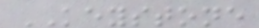KEYSTONE
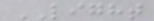LIGHT
